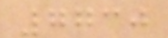7730
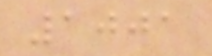1001
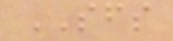SFS
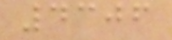4306
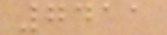7411
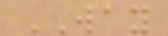WAY
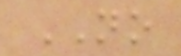NO
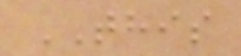THIS
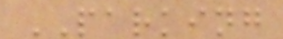PARKING
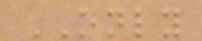ONLY
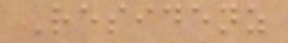Residenz
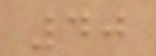40
